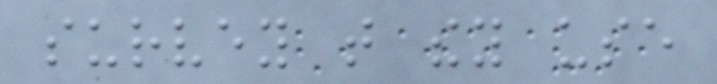survey that they use
